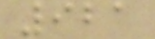921
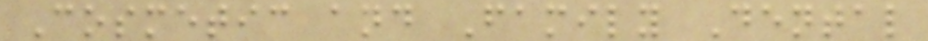Cosmetic and Family Dental
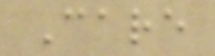Care
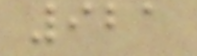921
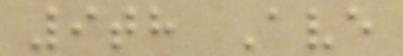9th Ave
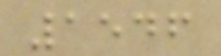1546
